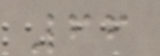66
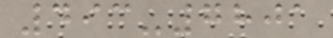493-7801
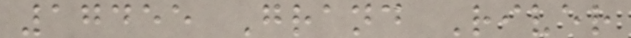17455 Grand River
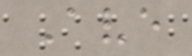Ave
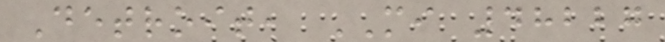Detroit, MI 48227
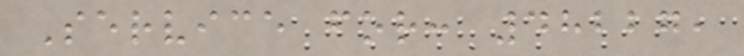Service for: 48227,
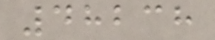48238
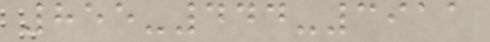855-444-3911
